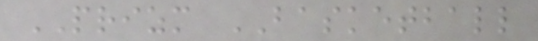PRIZM BASKETBALL
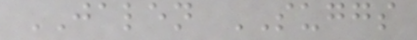JALEN SUGGS
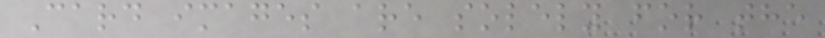Card images are solely for the
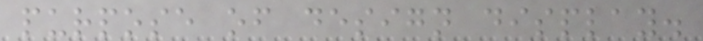purpose of design display.
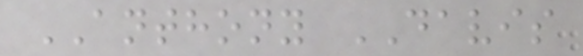ANTHONY DAVIS
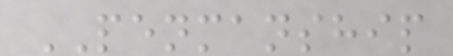PENMANSHIP
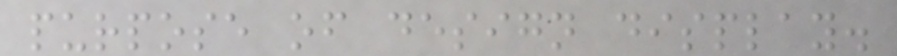purpose of design display.
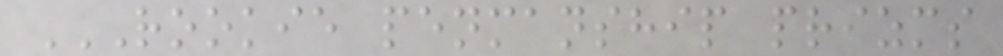ROOKIE PENMANSHIP PRIZMS
